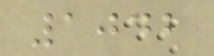1042
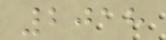2018
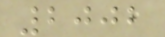2002
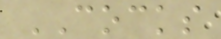COCKS
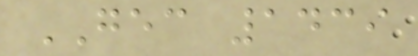GEC 1439
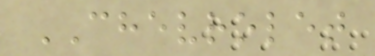CHEVROLET
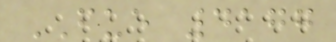FUE 4177
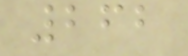262
